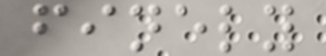finely
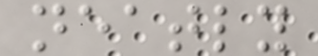neatly
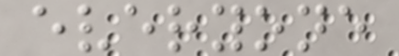everyone
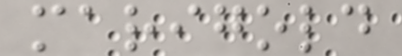marigold
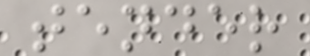tender
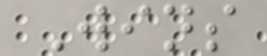Wins
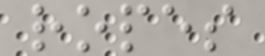ropes
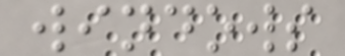windows
